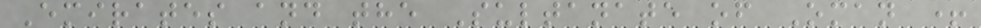Emirates and the Sultanate of Oman +
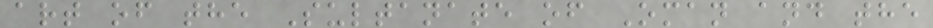art of the Sultanate of Oman and the
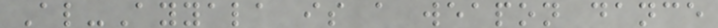Al-Ayyala is a weapon dance
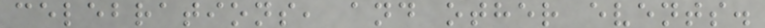celebrations, and other events.
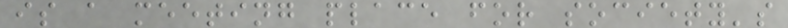is a meeting place for society's
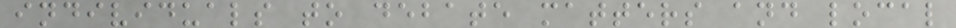individuals to debate matters and local
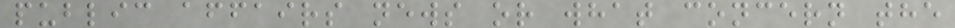public affairs news or what concern the
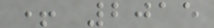+ 2015
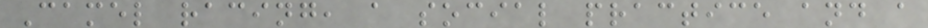Camel racing, a social practice and a
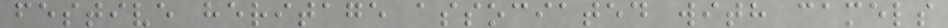festive heritage associated with camels
